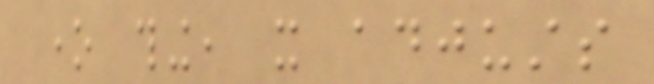one thing, it adjusts
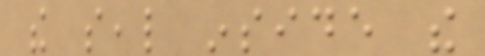the seal inside the
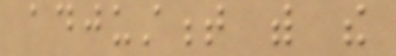adjustment with the
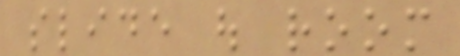slide out room
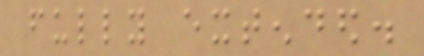fully extended.
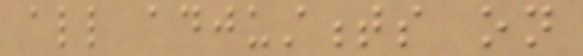all adjustments on
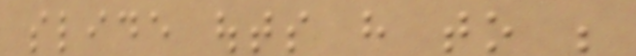slide outs have to be
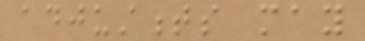adjustments may
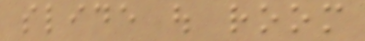slide out room
